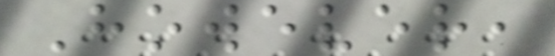However,
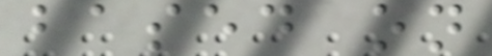based on
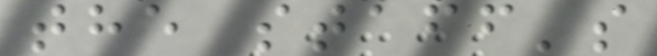the staff's
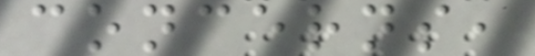concerns,
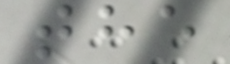the
